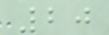20
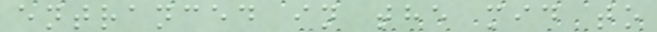entranced in the mid to
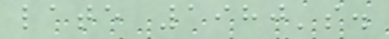late 1980's.
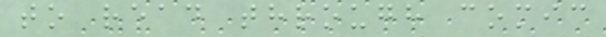to read through comic
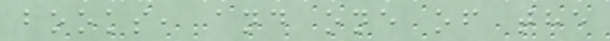books, and one of the
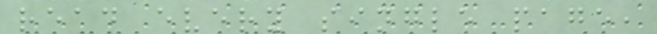read every single page,
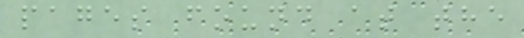pages found at the
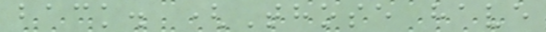back. (Those have
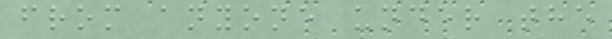from anyone under the
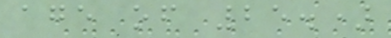age of 25.)
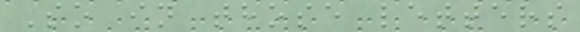So in those letters
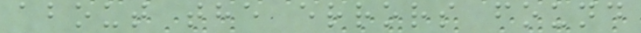about the errors found
